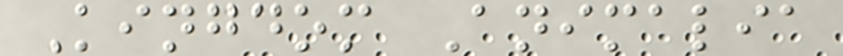Kingdom Animalia
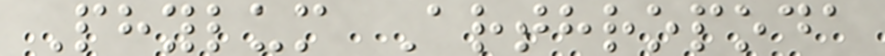Phylum Arthropoda
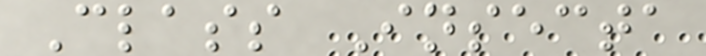Class Insecta
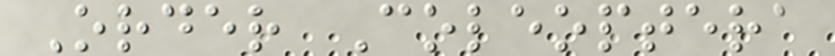Order Coleoptera
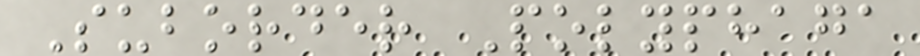Suborder Polyphaga
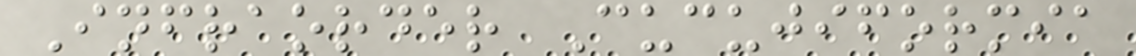Infraorder Cucujiformia
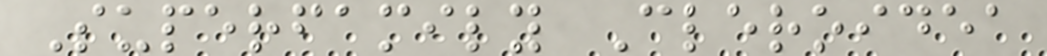Superfamily Cleroidea
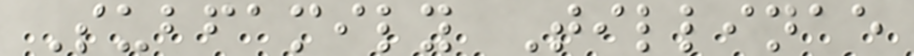Subfamily Tillinae
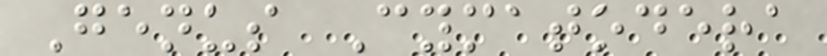Genus Cymatodera
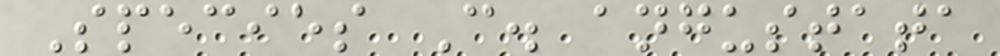Species C. angustata
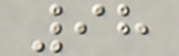98
